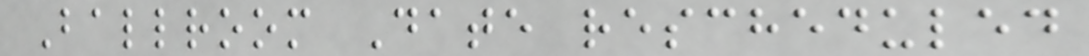Ballroom Date rescheduled
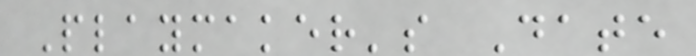Playmaker's Date
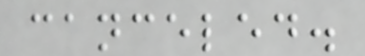canceled.
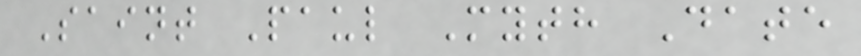Saint Paul Myth Date
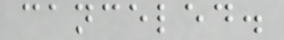canceled.
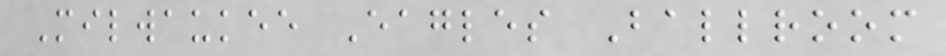Milwaukee Eagles Ballroom
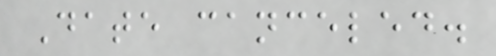Date canceled.
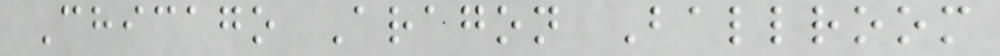Chicago Aragon Ballroom
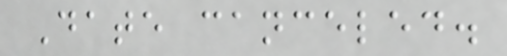Date canceled.
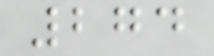274
